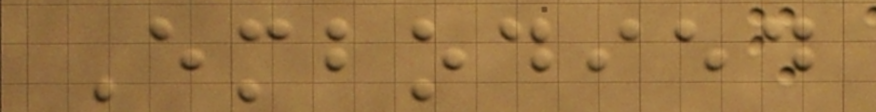Embodied
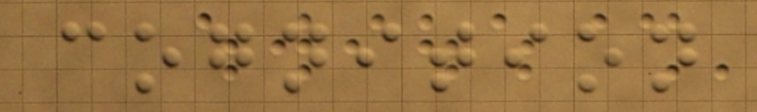cognition
